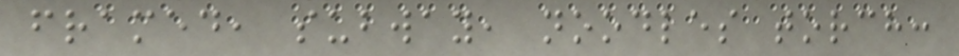framed, subway, noodles torch:
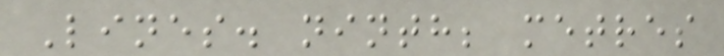Lines. ninth; metres
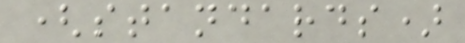(standards)
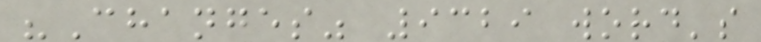"Changes" 9329 word's
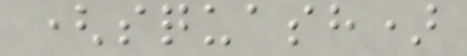(squash)
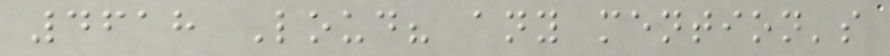4618 Loud? any mention's
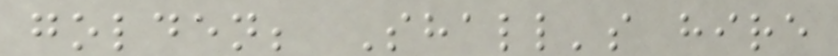golden; Shall's hire
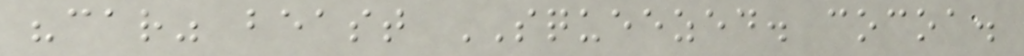"car" beast SQUEEZED. cocoa.
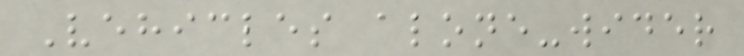Vehicles alone-wider
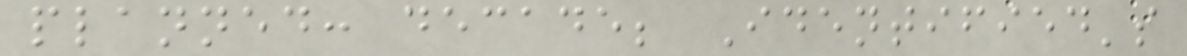planned: decade; Identified's
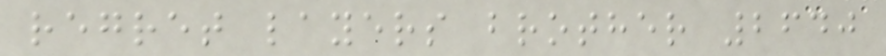regret layers brother 2640
